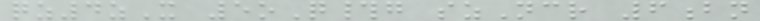qz4zX 5oQ#g szNcr 6bn
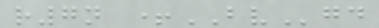r7n +BVgd
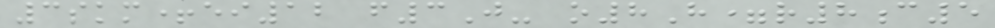3skm+ei12 f3J- o8H=r8c5
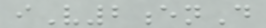iV2enD
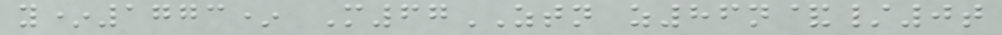y*1773* M67ZTN z86n&/0t
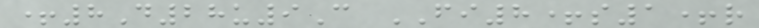+8D28u9C FI8+s1+r
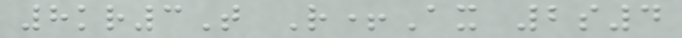8kr3T R+Ax 2s4
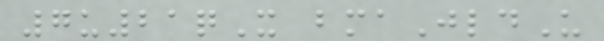7u21qX bmaJldU
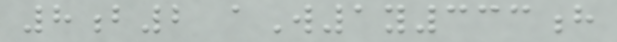8b2 aW1y333h
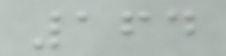164
